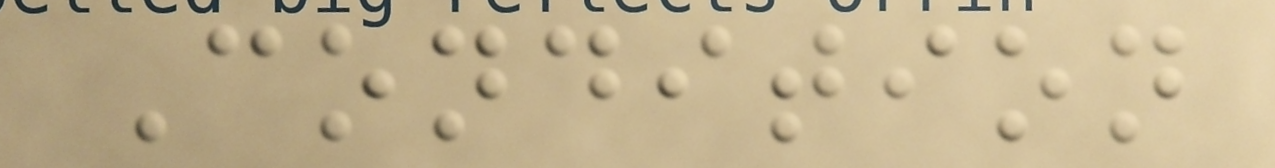Condition
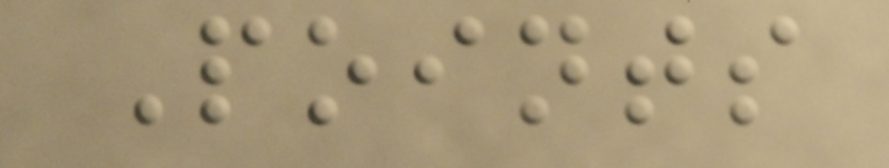Points
